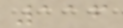116
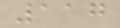117
